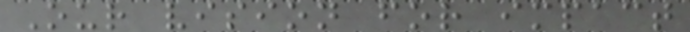Our vision for impact
